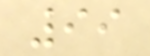99
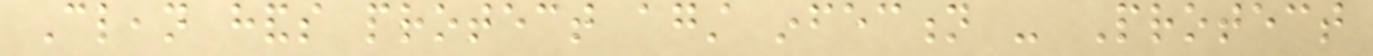Clean hands protect against infection - Protect
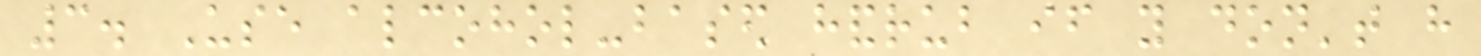3. Use alcohol-based handrub if you don't have
